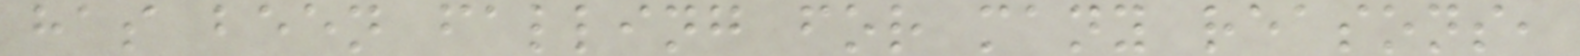has been falling for many reasons,
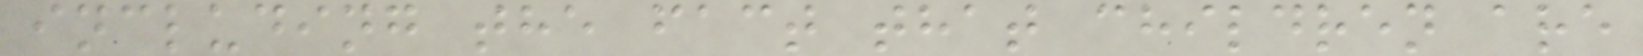including the fact that children are
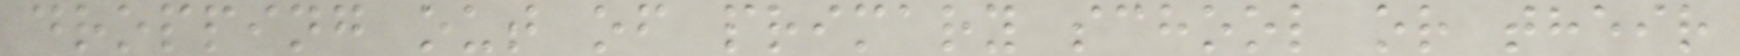dropping out of primary school or their
